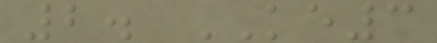2. KE3
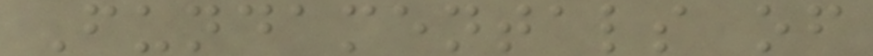Fundamentals of
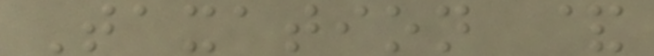Taxation &
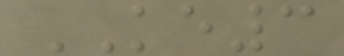KE3
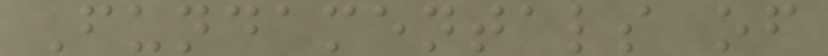Fundamentals of
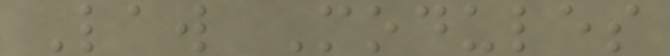Law Modules
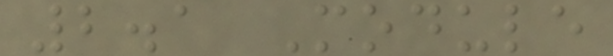2.1 Module
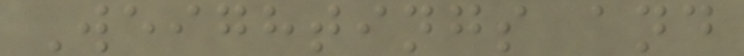Weightings and
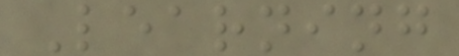Learning
